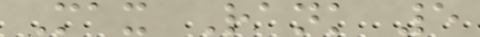Max Rank 5
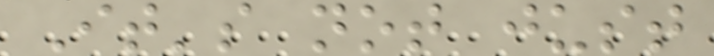It's not just
